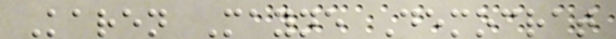Karen Mayne Democrat
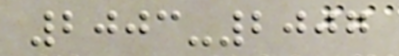2003-2007
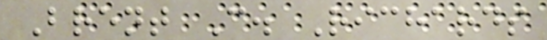Brent C. Richards
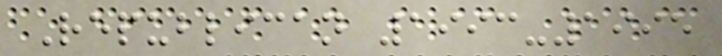Republican 1993-1995
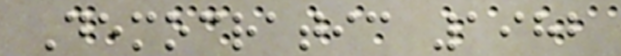Democratic 1982
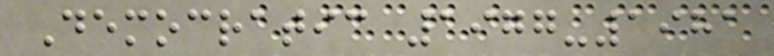Democratic 1977-1981
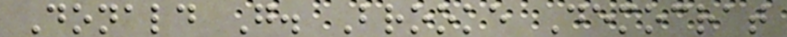Donald G. Brooke Democrat
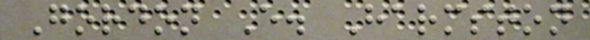Gordon E. Harmston
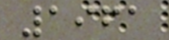1961
